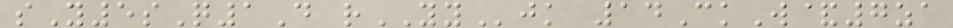sY5sQ1D rYYjk 14CkW&7za
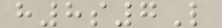h8s7L
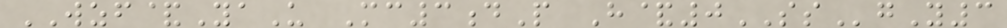WZF&YaU Mc3dP H&0SSgY3
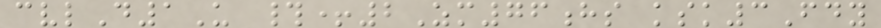cvlD1U #+2Zm76hs ksk3Fdy
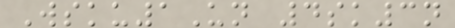Wsku1Un 4sk3n
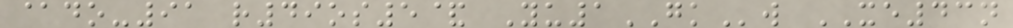@do-91 r49os5& Yu1GKw XE43n
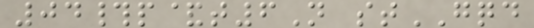04#p&t6N stGQD
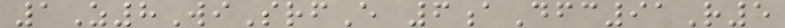1Z8WiSrfE 6aDfc91R5
